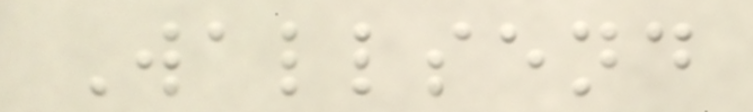Wallsend
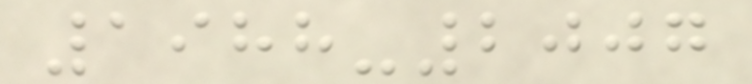1988-2007
